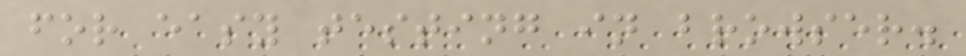for easy testing in browser.
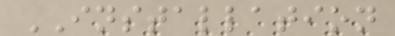INSTALLATION
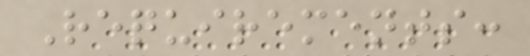Requirements:
